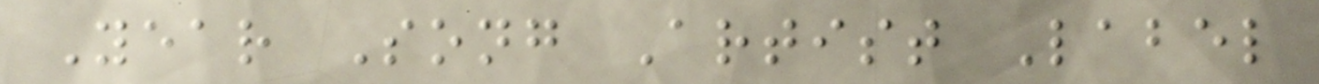Year Song Artist Label
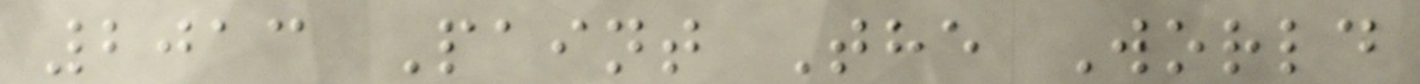2013 Paint The World
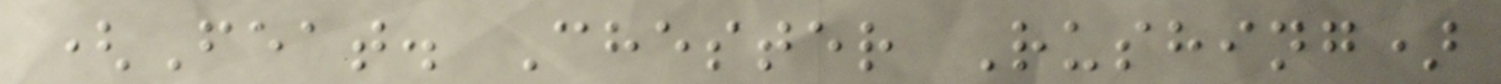(Feat. Chester Rushing)
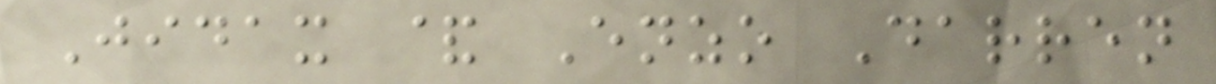Jidax & Enzo Darren
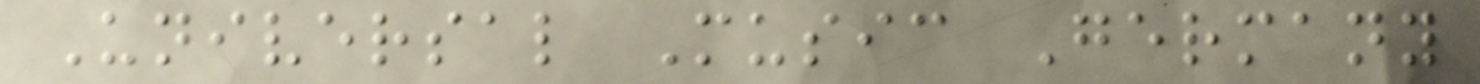Universal Music Germany
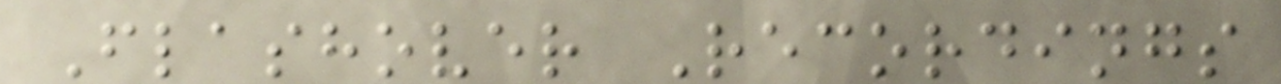Flashover Recordings
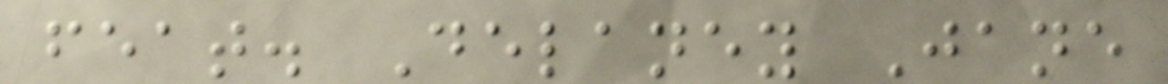feat. Delaney Jane
